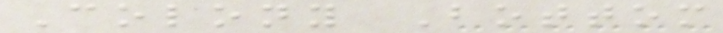Colony Bottom
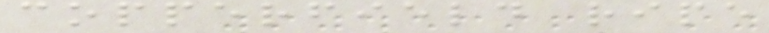copperfield ripe
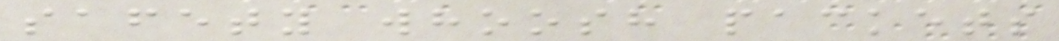safety whoosh packets
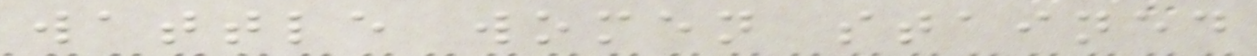wattle women stained
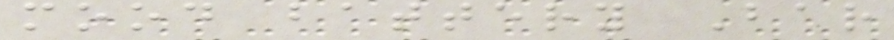mood battery Bar
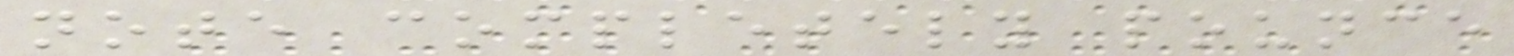note completely pounce
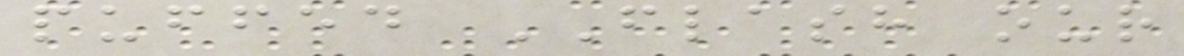puffed FLASH our
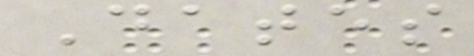Dates
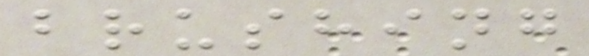brushing
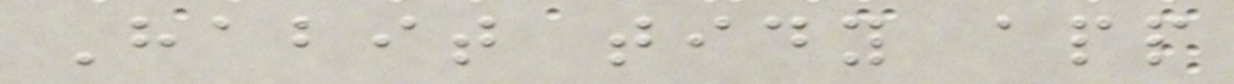Habit tidy app
